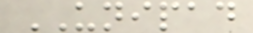UNIPAD
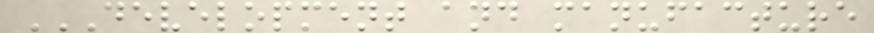DEVELOPMENT AND MANUFACTURE
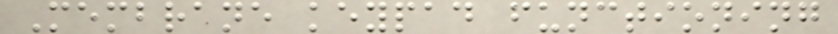Membrane keypad functioning
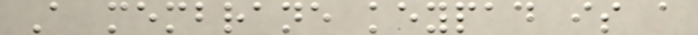A membrane keypad is a
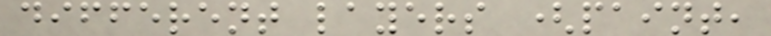different layers (paint,
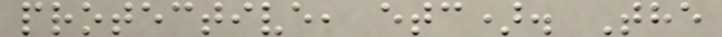protective, etc). The
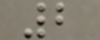2
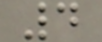4
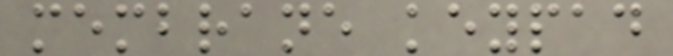membrane keypad
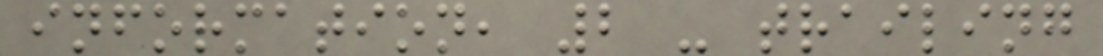information, 2 - trailing
